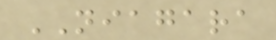NIAGARA
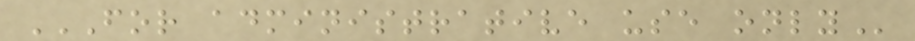FOR ADMINISTRATIVE USE ONLY
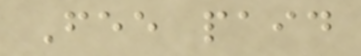Fee paid
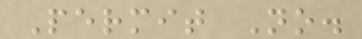Permit No.
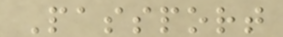Passport
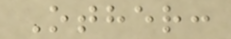Other:
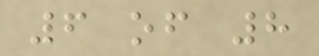6 of 8
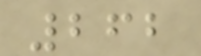262
